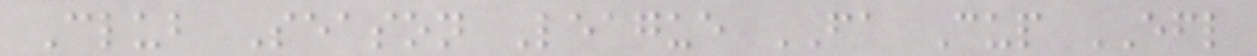Club Season League FA Cup EFL
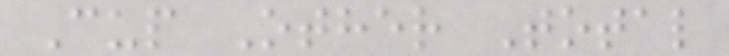Cup Other Total
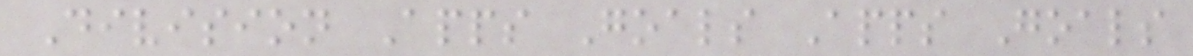Division Apps Goals Apps Goals
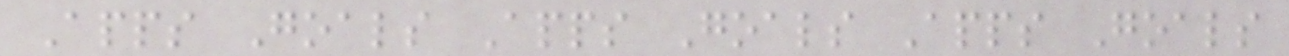Apps Goals Apps Goals Apps Goals
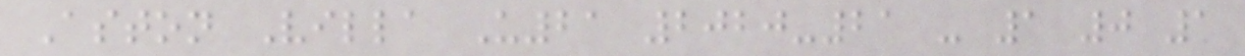Aston Villa U21 2020-21 - 1 0 1
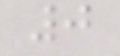0
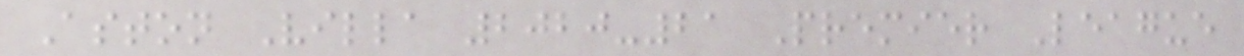Aston Villa 2020-21 Premier League
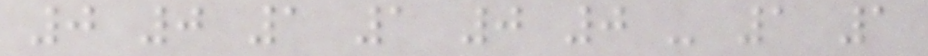0 0 1 1 0 0 - 1 1
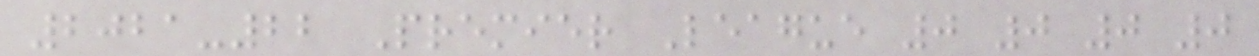2021-22 Premier League 0 0 0 0
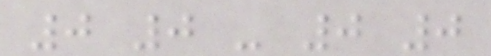0 0 - 0 0
